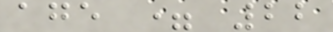age = 22
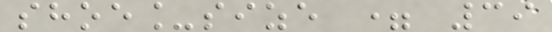shoe_size = 39
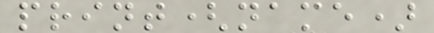print(name)
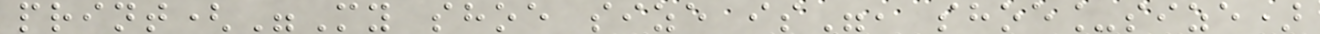print("My shoe size is", shoe_size)
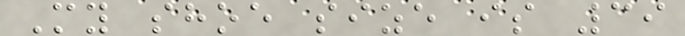My shoe size is 39
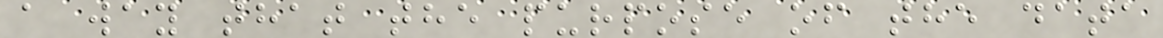a way that the purpose of the data
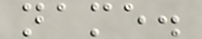name.
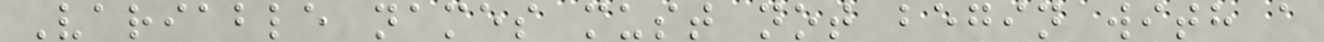Variable names must not begin with a
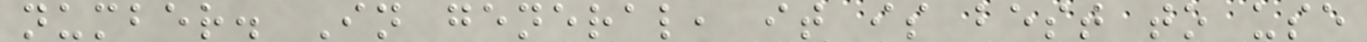number. In general, it is best to use
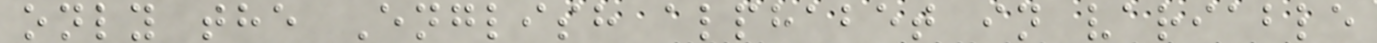only the English alphabet in variable
